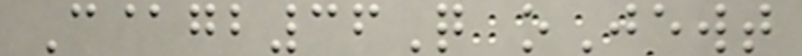C@gb36Q oJewt
